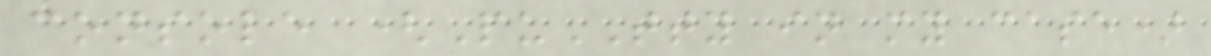console (PuTTY in my case)
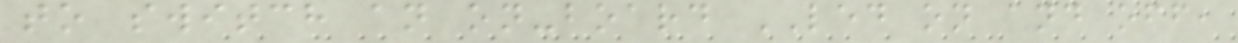to switch an on-board LED on and off,
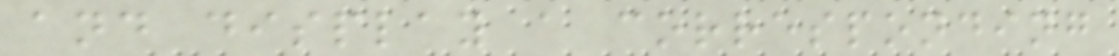and display a corresponding
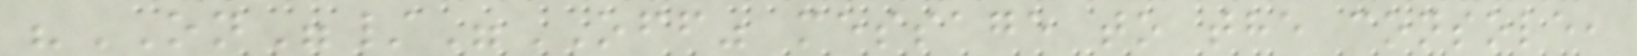"ON"/"OFF" message to the console,
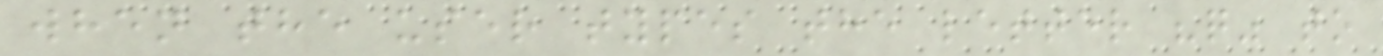when the user types the letter "q" to
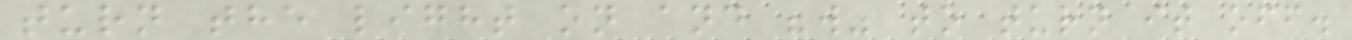turn the light on and "w" to turn it off.
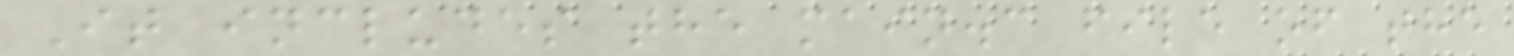It includes the main.c file of the
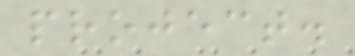project.
